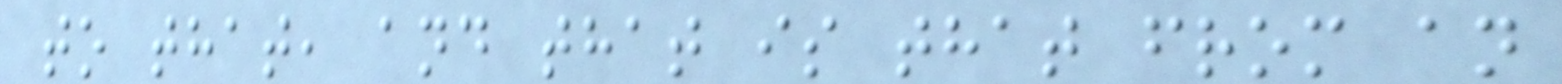to that, and that is that from an
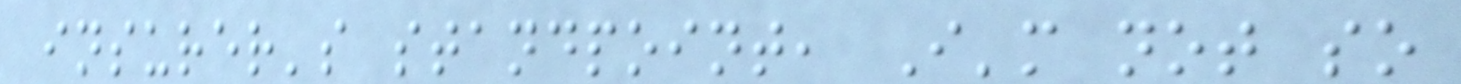insurer's standpoint, I'm not so
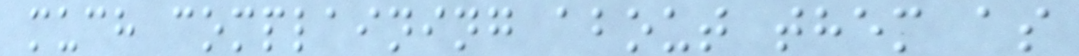much complaining about them as
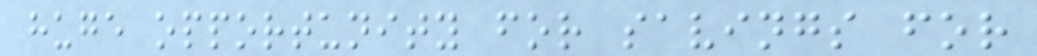huge opportunity for savings for
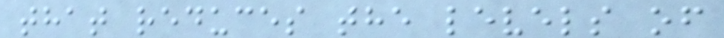that reduces the levels of
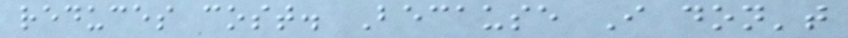reduces cost. Because I don't
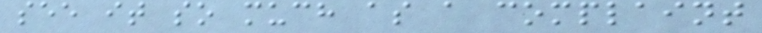see it so much as a complaint
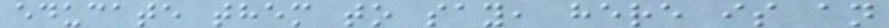educate them to say, here is an
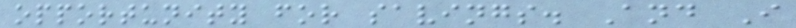opportunity for savings. And I
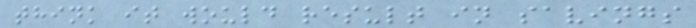think it would result in savings
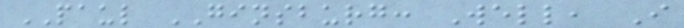PAUL GINSBURG: Well, I
